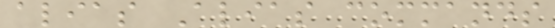alias Alias commands
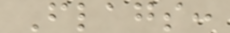Flags:
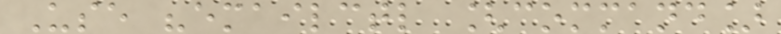Use "emailctl [command]
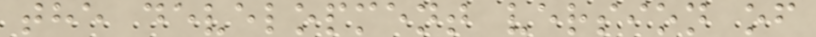the development version of
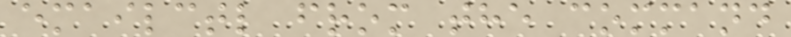emailctl from the command
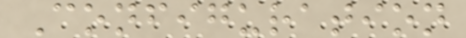Configuration
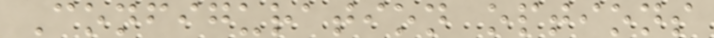Configuration options
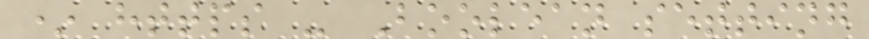* https - Boolean setting
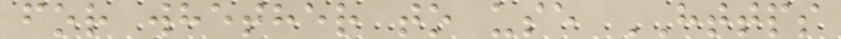for whether to use HTTPS
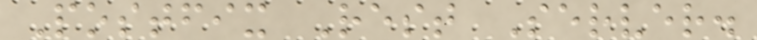Postfix Rest Server.
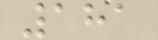181
